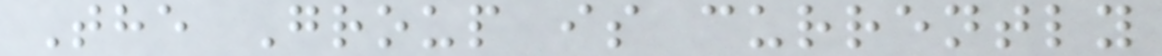The Group is currently
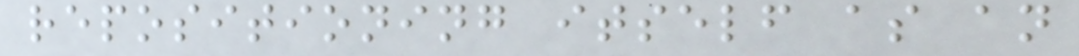repositioning itself as an
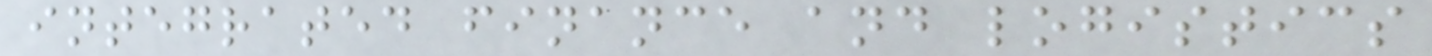integrated finance and logistics
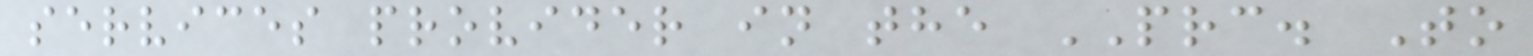services provider in the PRC. To
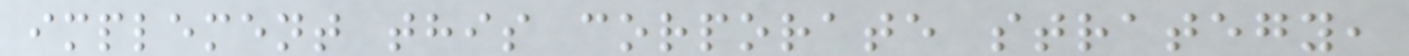implement this corporate strategy,
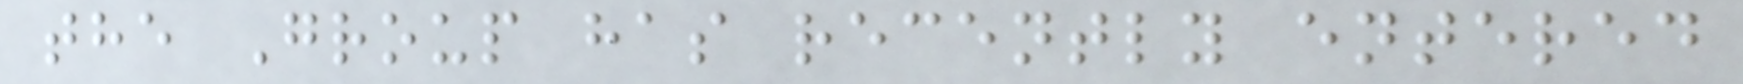the Group has recently entered
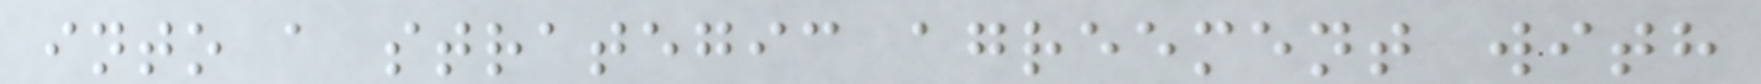into a strategic agreement with
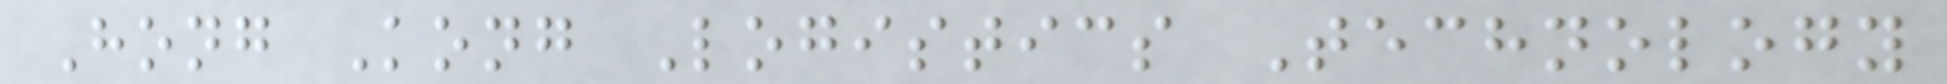Hong Kong Logistics Technology
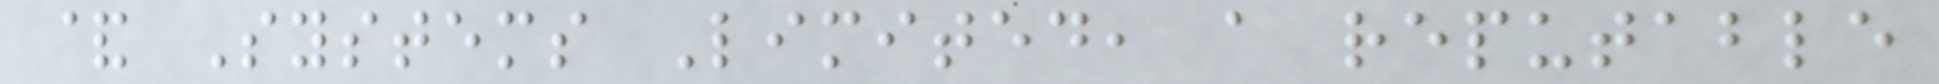& Systems Limited, a reputable
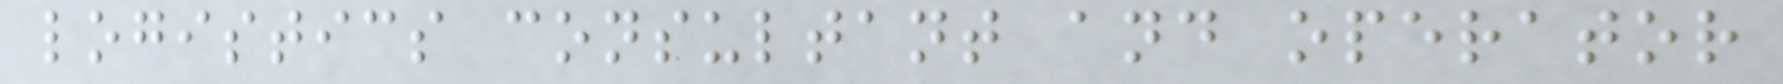logistics consultant and operator
